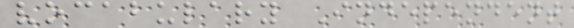vocabulary Independent
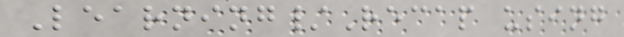Learning/Recap using
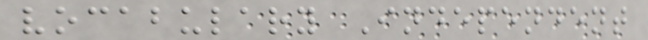vocabulary Independent
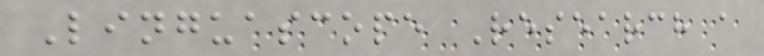Linguascope Research a
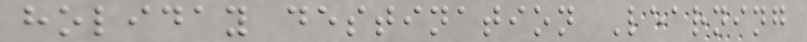holiday destination Learning
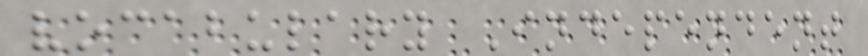vocabulary Independent
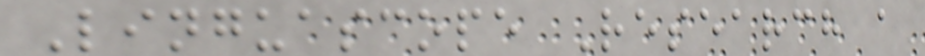Linguascope Research a
